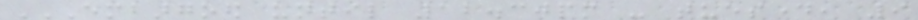EMBARGOED UNTIL 12.30PM - TUESDAY, 9
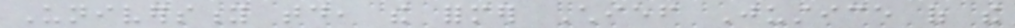University today, the former Chief Justice of the
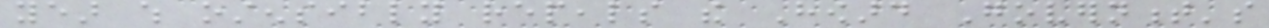year which ostensibly repeals the Howard Government's
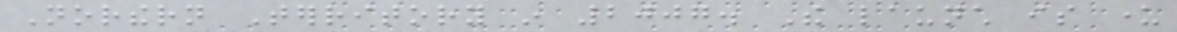Northern Territory in 2007. The launch is under
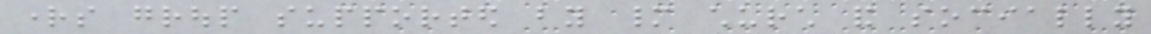rights group supported by many church and socially
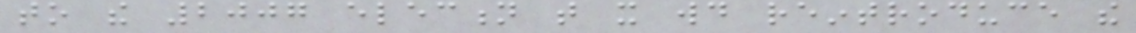to the 2007 election that it would reintroduce the
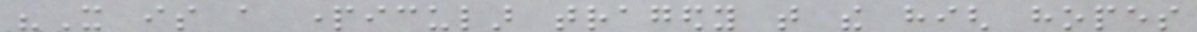"It is a particular tragedy that the high hopes
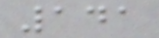141
